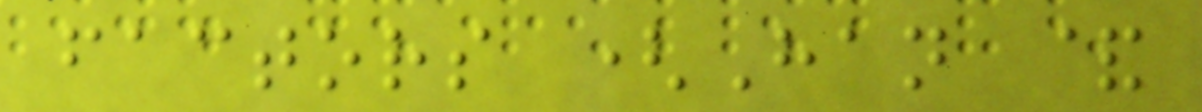factors (Han &
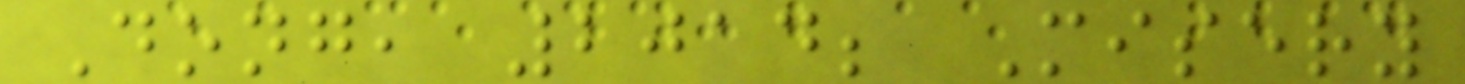Dong, 2014; Misery
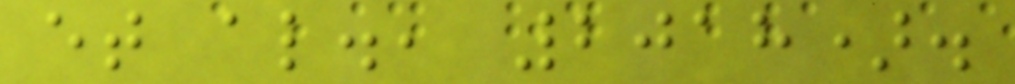et al., 2018).
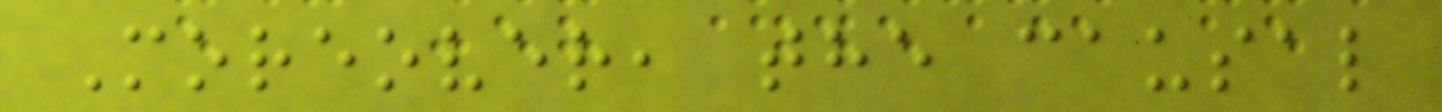Moreover, the causal
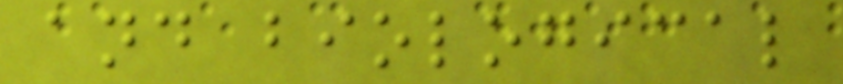and biological
